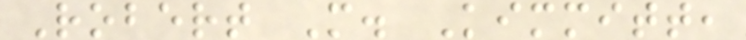Robert M. Kimmitt,
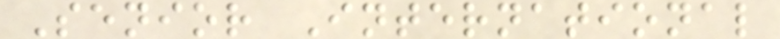Senior International
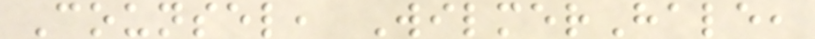Counsel, WilmerHale,
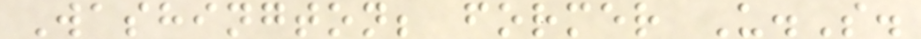Washington; former U.S.
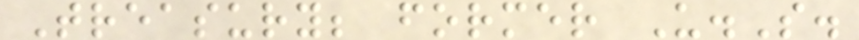Treasury; former U.S.
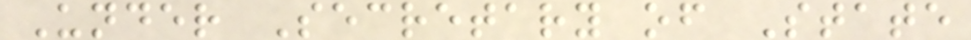Under Secretary of State
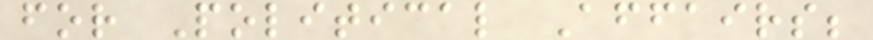for Political Affairs;
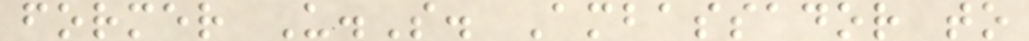former U.S. Ambassador to
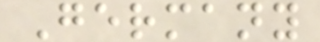Germany
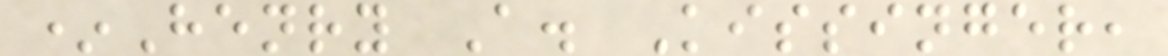*Henry A. Kissinger,
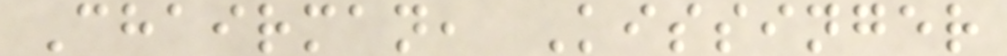Chairman, Kissinger
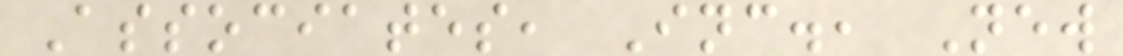Associates, Inc., New
